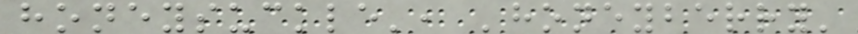honeysuckle', 'honeyberry'
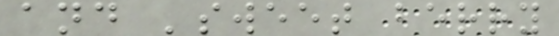and 'sweet berry
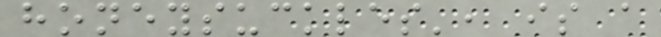honeysuckles', is a
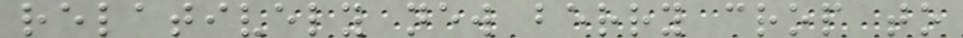relatively new berry crop to
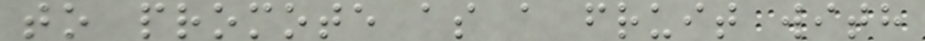to promote as a fruit with
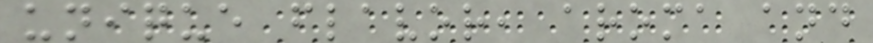unique flavor, aroma and
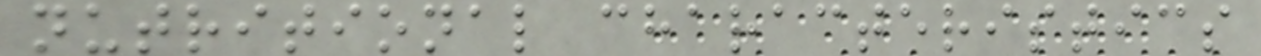nutritional characteristics
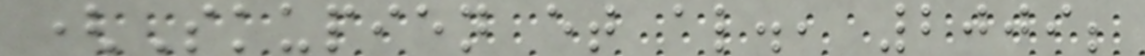(Skupien et al., 2009;
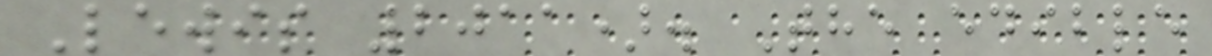Lewis 2011). The edible
